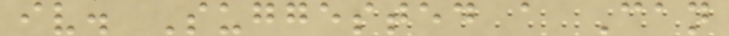iv. Suggested a Can
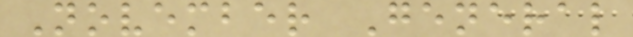November General
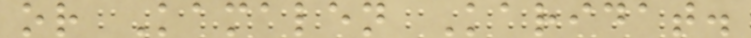or Kamalen Karidat.
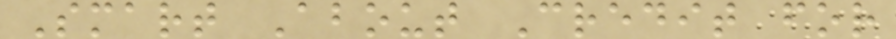Smart About Credit for
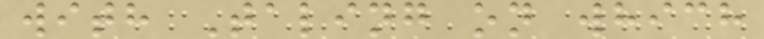with Taling on which
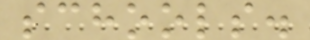schools.
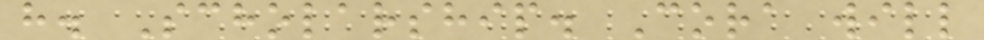h. Scholarship. Cora will
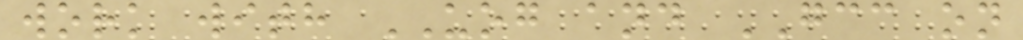work with UOG and GCC on
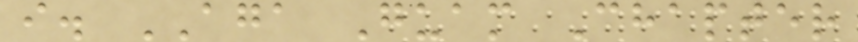i. AGA Guam Chapter
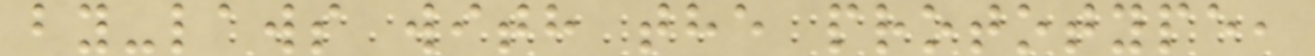by-laws with the prototype,
